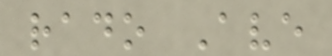rado Ave
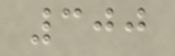300
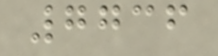7736
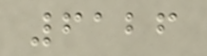6126
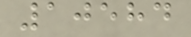10584
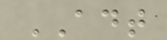ADT
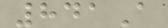841A
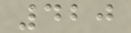420
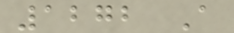1272 A
